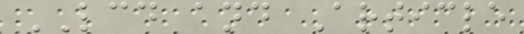LCD and Article
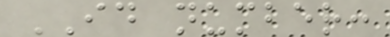ID number:
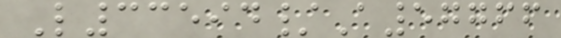L33594/A57766
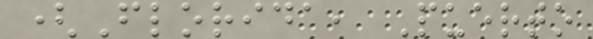(Florida, Puerto
